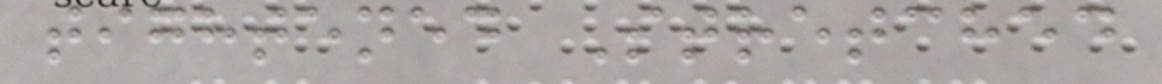tightened Stretched
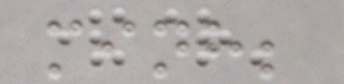minh;
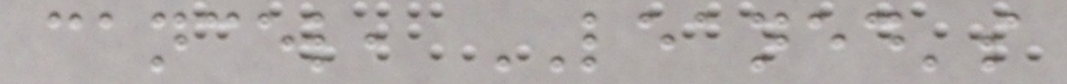cancel, LEANED's
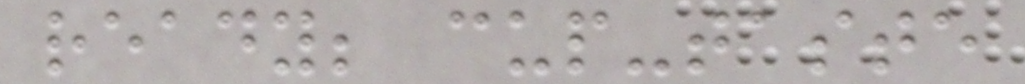ready; cup-taste
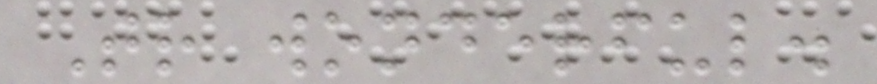Tr wonderful.
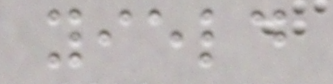yield
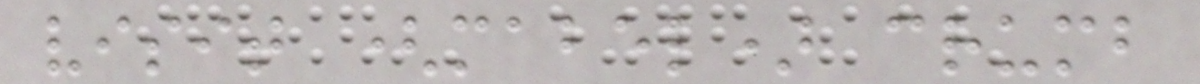visit (mabel) crumb
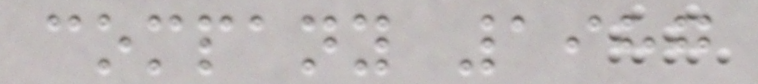company 1987
